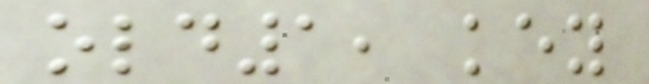old1, key
